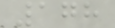178
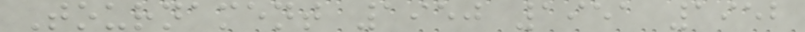Tournament 1950 1951 1952
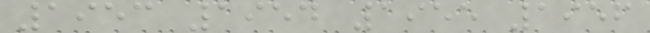1953 1954 1955 1956
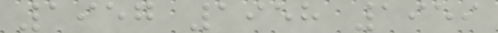1957 1958 1959
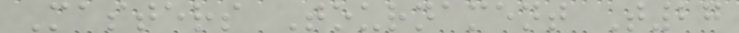Masters Tournament T27
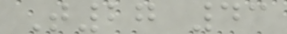T27 43
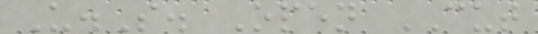U.S. Open CUT
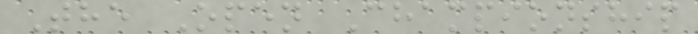The Open Championship
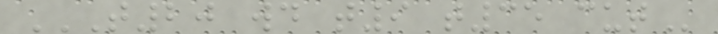T20 WD T9 T35 CUT
